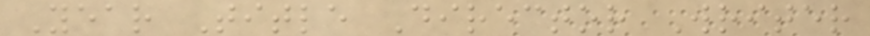Year Title Director Writer
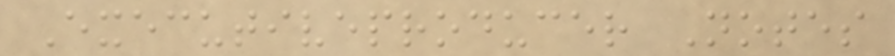Executiveproducer Notes
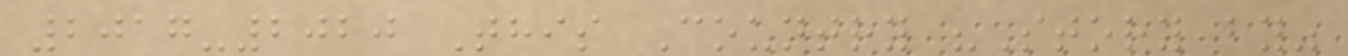2017-2020 This Country "Story by"
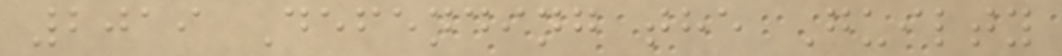2019 Defending the Guilty
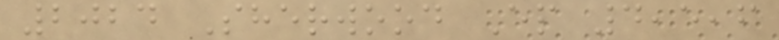2024 Sherwood Ep 4,5,6
